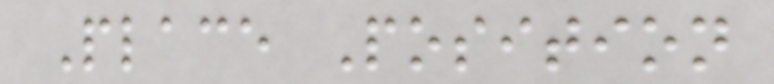Place Position
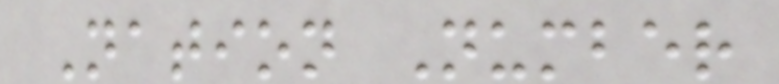Nation Number
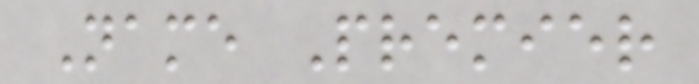Name Premier
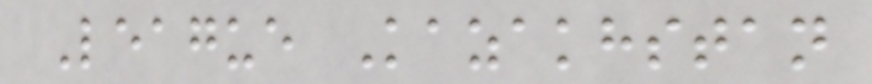League Kazakhstan
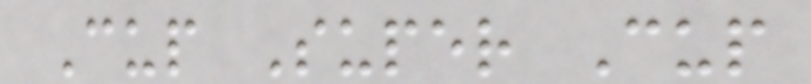Cup Super Cup
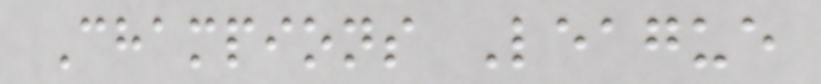Champions League
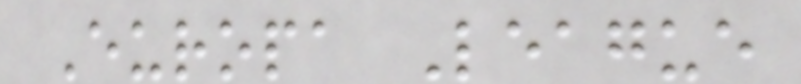Europa League
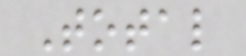Total
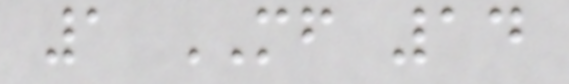1 MF 14
